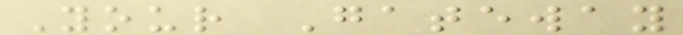Your Gateway
